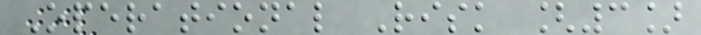Operational Risk [3]
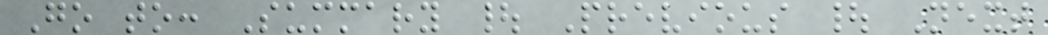Go to: Summary | Previous | Next
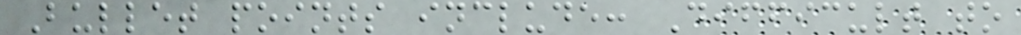Bullet points include: Difficult to
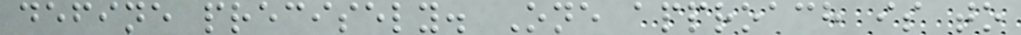define precisely. One approach is to
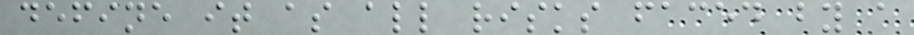define it as all risks faced by a
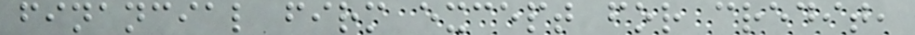financial firm except for credit,
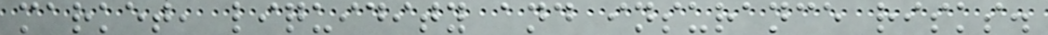market, liquidity and insurance risks.
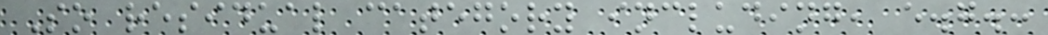So residual category including, e.g.:
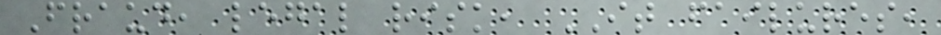Fraud, legal risk, IT failures,
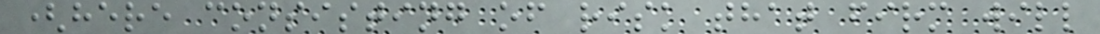(here consisting of risk that firm will
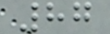87
